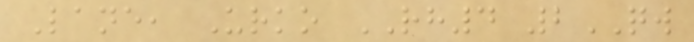Lane, Urko RH4 2QW
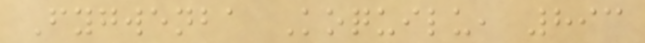Fygwenba Koquilu, 893
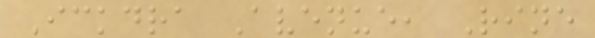Ickdra Avenue, Rine
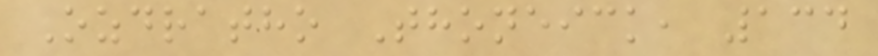Ozdratho Thoneick, 134
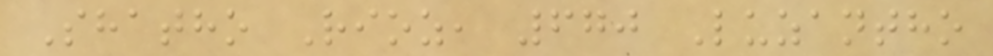Shatho Rioz, 670 Luzantho
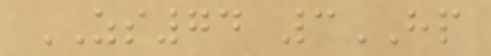ZS74 3HP
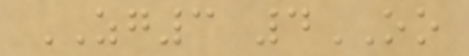ZG3 4OO
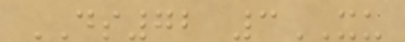DS72 3XU
